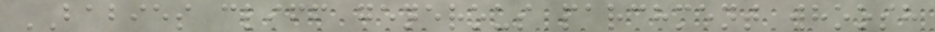BABIES cliff generous parchment whoosh
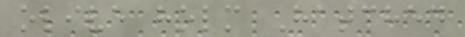olive holm Hatched
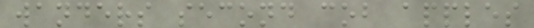wanders second cob apples
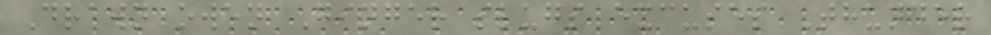Drawn owen Ginger slugs excuses Thunder
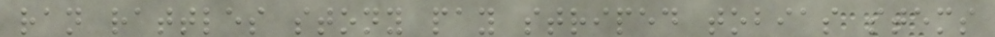ran rattles stony pay striped tobias stems
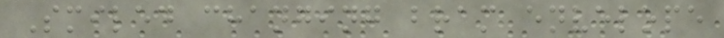Smiled changing bram envelope
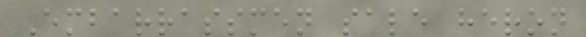Embarrassmen sale heron
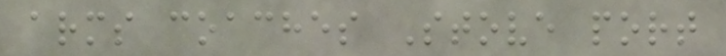arms coaches Stove port
